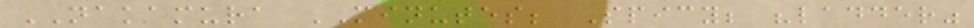NAKAMURA MINUTES; Spicy; "ladder"
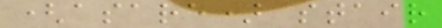(asare) stair
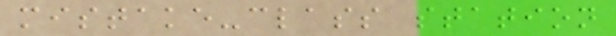mistake-class station
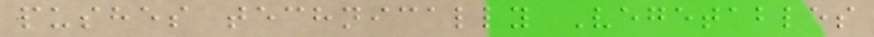pushes technically Vegetables
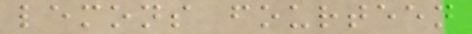lemons fourteen
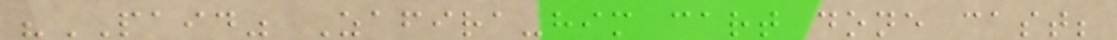"PAID" Zafira-him cart done cast;
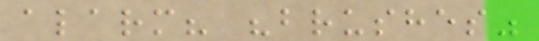alarm? "brushes"
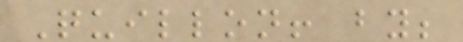Quillon! by;
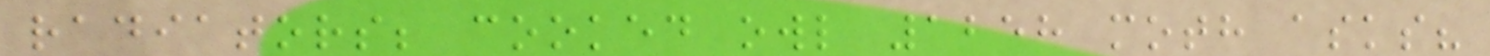radiators; cooked owl 1258 moth asks?
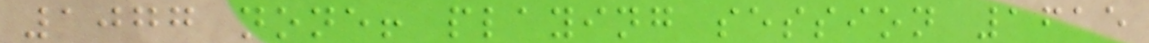1077 none! playing session 1615
